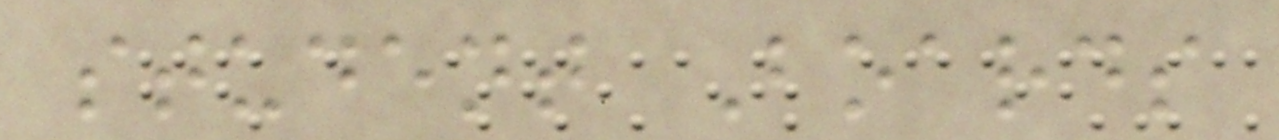student Boards
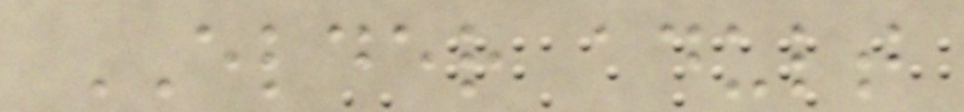ELDER adult
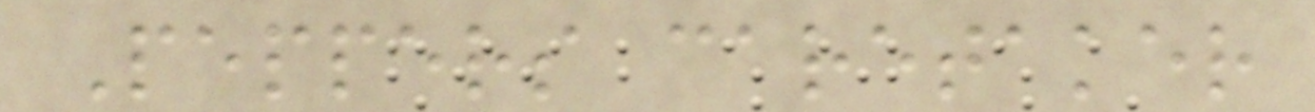Peppers caretaker
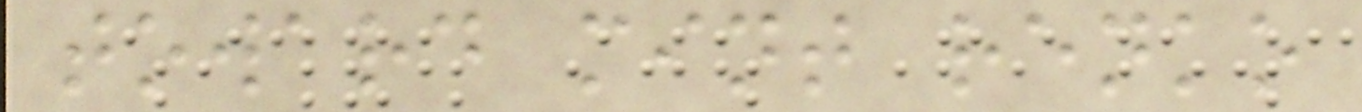toward mint renko
